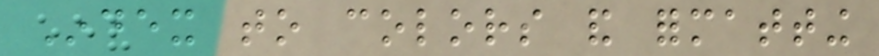Index to colors and formatting
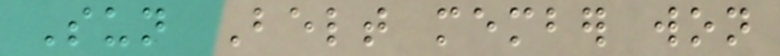Sun Belt member won
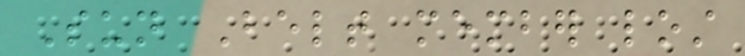Sun Belt member lost
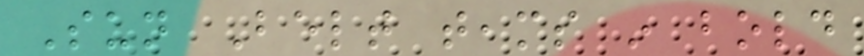Sun Belt teams in bold
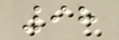98
